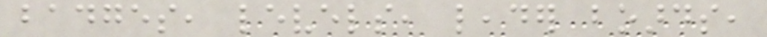badges, levels, leader boards,
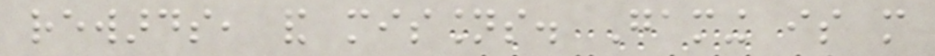rewards, and missions. Gaming is more
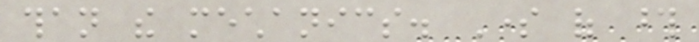than the mechanics. Some of those
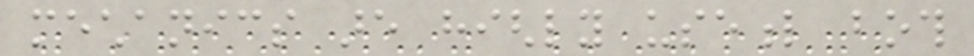mechanics are highly useful both
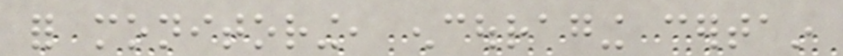for monitoring, encouraging certain
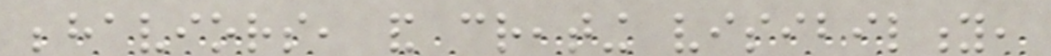behaviors, and creating visibility,
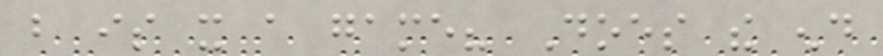but is it a game? Does the end
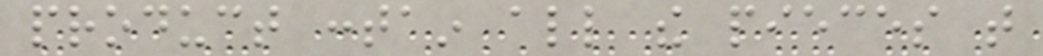product contain all the pieces that
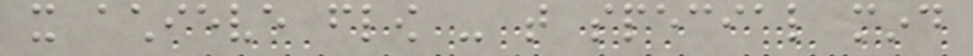it achieve flow - that special mind
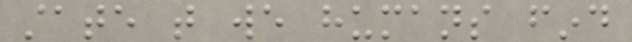state that we humans find
